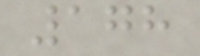178
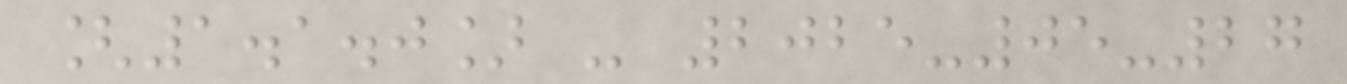[1.1.0] - 2025-05-27
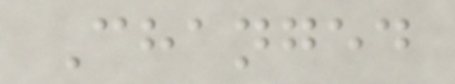Changed
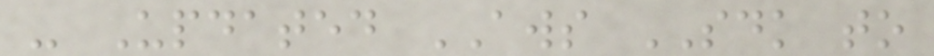- Updated AWS SDK to
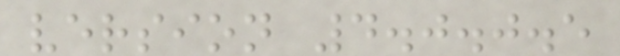version 4.0.0.5
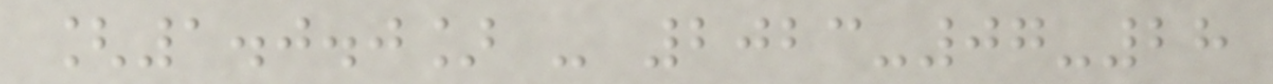[1.0.0] - 2023-07-28
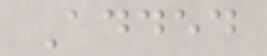Added
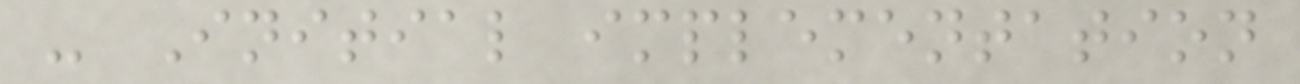- Initial implementation
